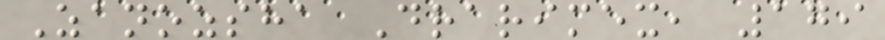Zanozsha Drarimex, 179
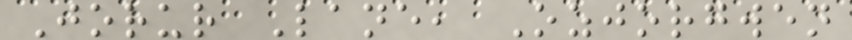Jorur Lane, Ozjorgwen
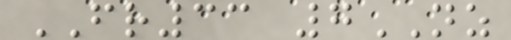FR33 7NZ
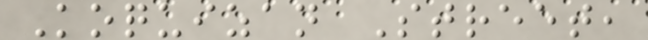Koquizan Street,
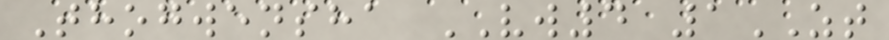Thogwensha VW4 1ZT
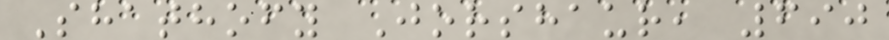Shathofy Jorshaur, 690
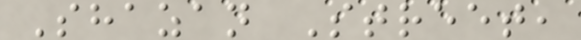Shazan Street,
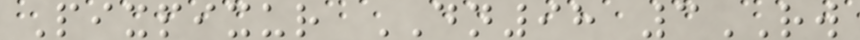Pixpixur DN98 3RW
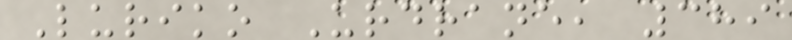Luriko Urdrane, 389
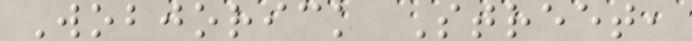Wobjorick Street,
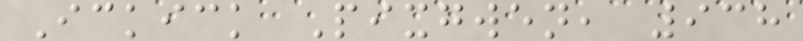Ickick Pixgwen, 938
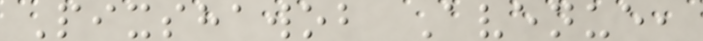Pixshawob Avenue,
